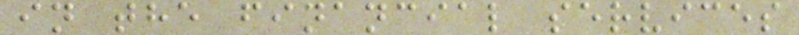in the financial services
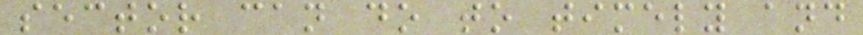sector can do to timely and
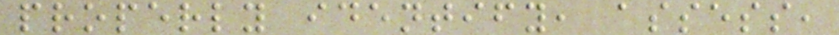properly identify, assess,
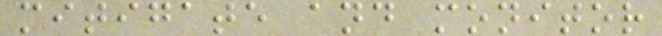mitigate and monitor
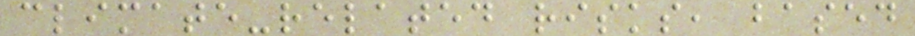climate-related risks, based
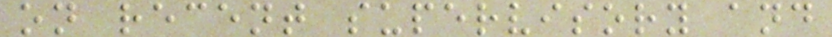on recent supervisory and
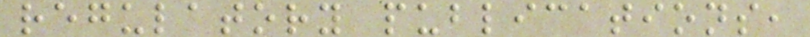regulatory publications,
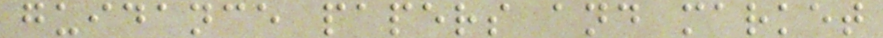guidance papers and market
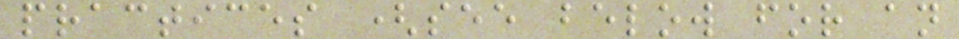practices (see below for an
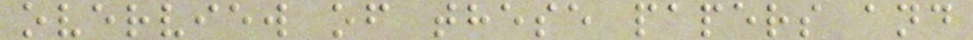overview of these papers and
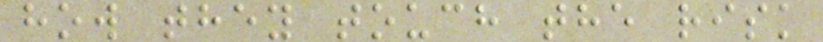how they touch the risk
